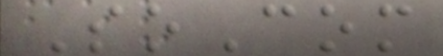SoCom
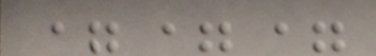===
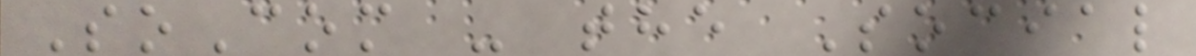SoCom - the Social
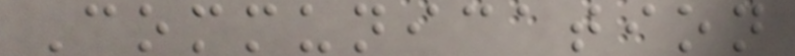Communication
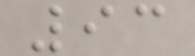93
